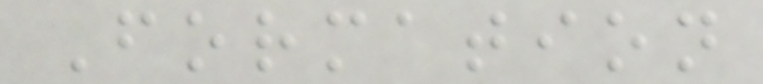Formation
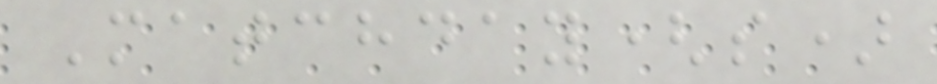Matchday(s)
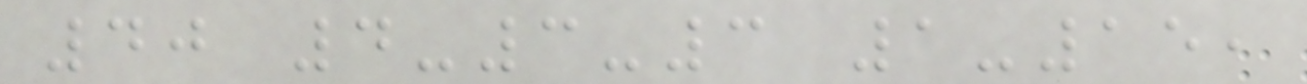40 4-3-3 1-15,
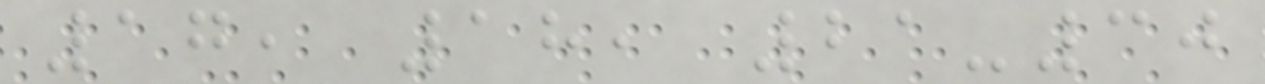17, 18, 21-30
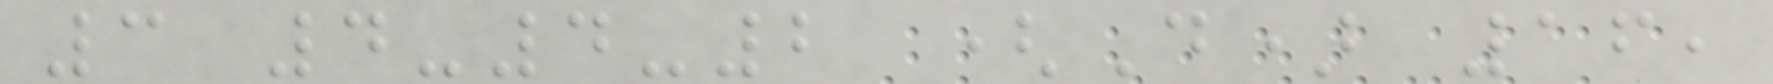3 4-4-2 (D) 16,
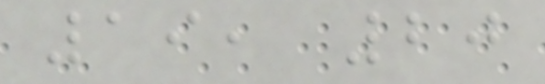19, 20
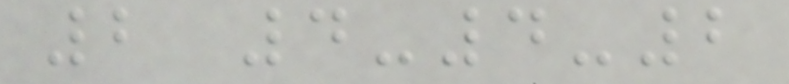2 4-4-2
